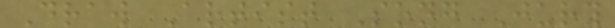Draw Artist Song Jury
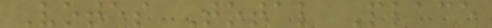Votes Total Place
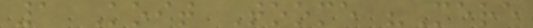1 Koit Toome "Mere
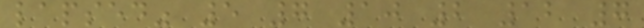lapsed" 5 7 10 2 12 7
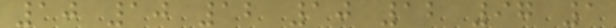10 10 12 10 12 97 1
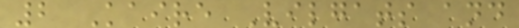2 Kaire Vilgats and
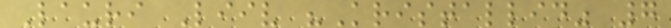Lauri Liiv "Kristallid" 7
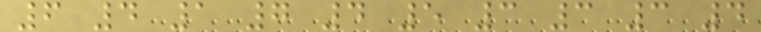6 4 1 7 4 5 3 3 3 4
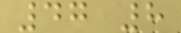47 8
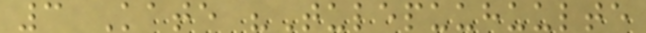3 Kate "Tulepuuhuulte
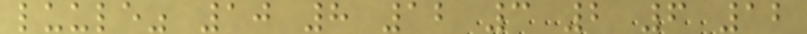luule" 10 8 12 3 2 6 12
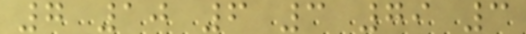7 10 6 3 79 3
